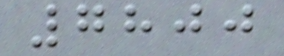7800
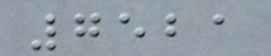7521
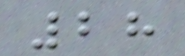28
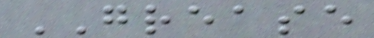GREASE
